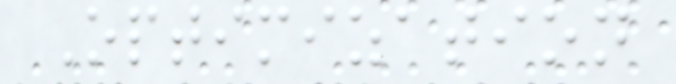Optimization
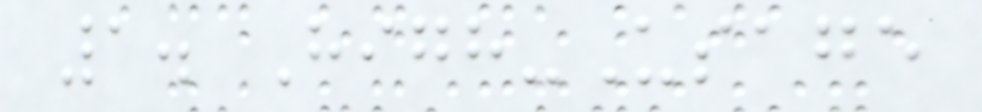1. High-Usage
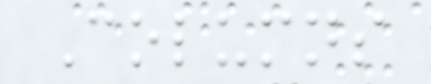Columns
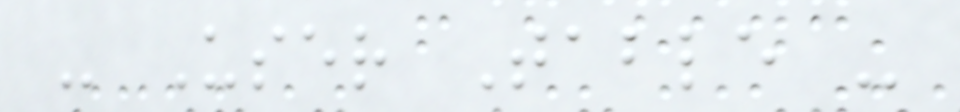- User Table -
